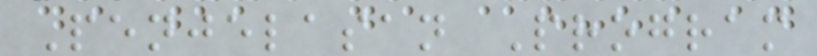Penjelasan Program
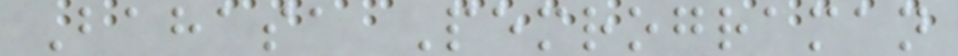Bahasa Pemrograman
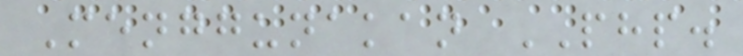Menggunakan PHP.
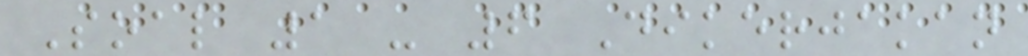Soal 1 - 6 Dikerjakan
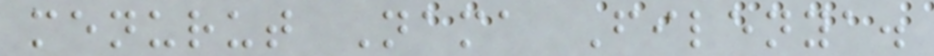menurut Nama Filenya.
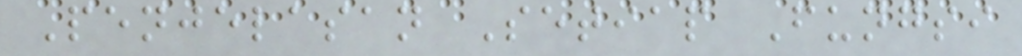Penjelasan Setiap Fungsi
